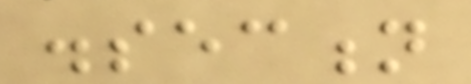dissection
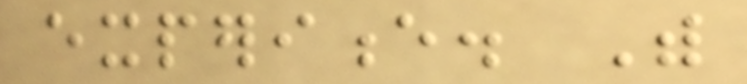experience. With
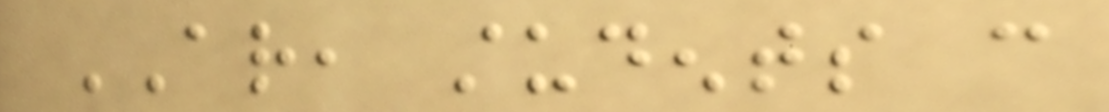AR, students can
